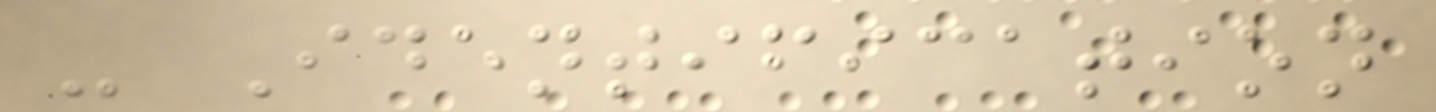- Identification
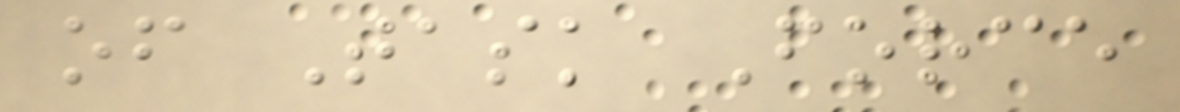of Task Force
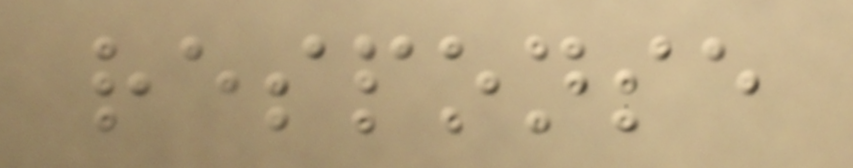response
